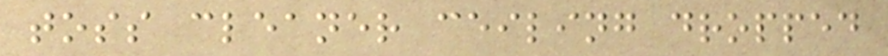toss cleaner ceiling dropped
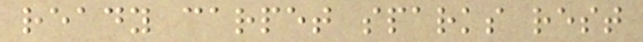ready carpet sparks rest
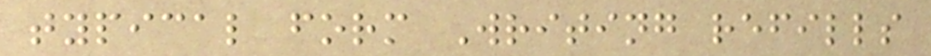typical form Writing refills
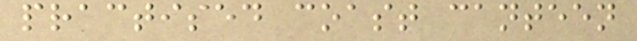practised coast canteen
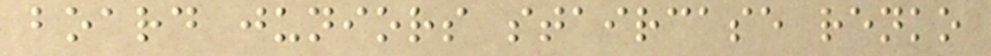board juniors staircase renko
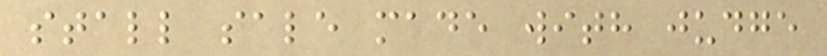stall sale made with judge
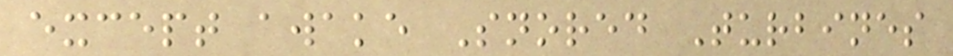except awake Snored Turbines
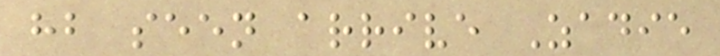hb seen arrive Zadie
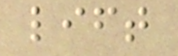lift
